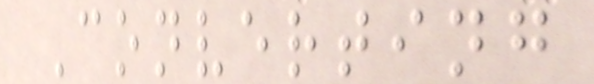Converting
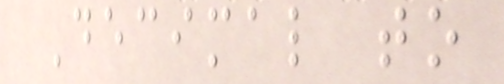Decimal to
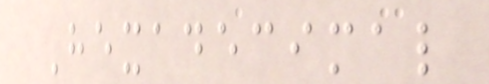Hexadecimal
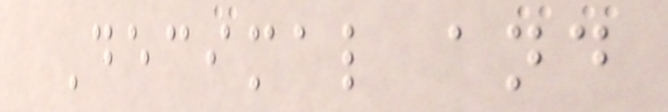Decimal and
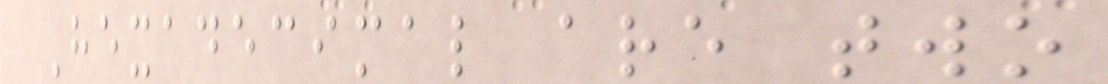Hexadecimal are two
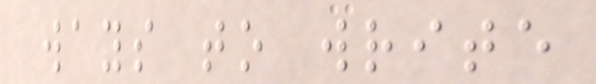ways to write
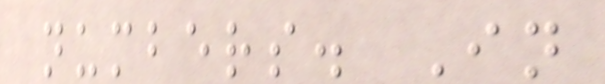numbers. In
